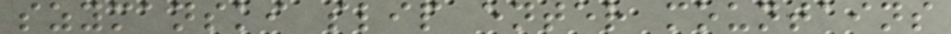szymanski slip enter mountains
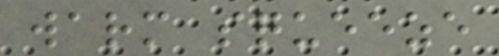warm squeeze
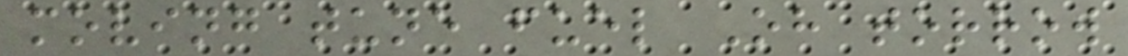moving tune fuel Oh torrow
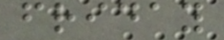friday
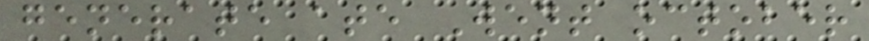generate ate Went october
